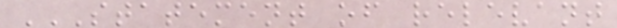STATEMENT OF RELEVANT
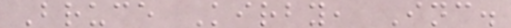Bruce Kirby, Inc.
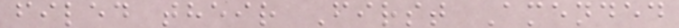filed their First Amended
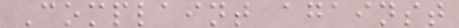Complaint against
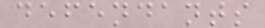defendants
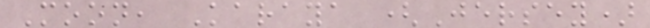Moon, Karaya (Jersey)
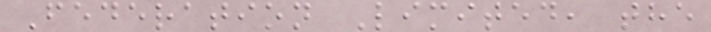Federation Limited, the
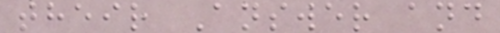their Answer and
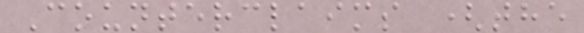Counterclaims (the
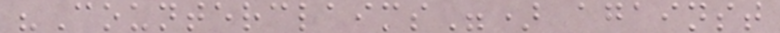"Counterclaims") against
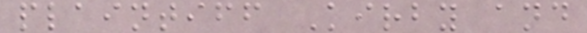plaintiff Kirby and
